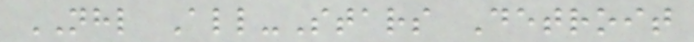NHL All-Stars Detroit
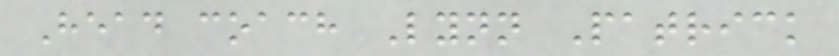Head coach Lynn Patrick
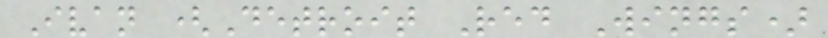Ivan (Detroit Red Wings)
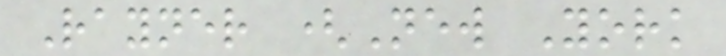Rayner (New York
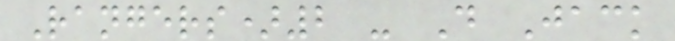Rangers)2 - D Jack
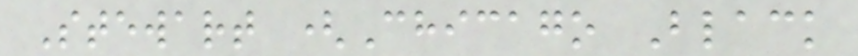Stewart (Chicago Black
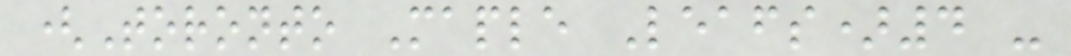(Toronto Maple Leafs)4 -
